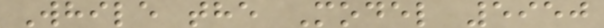While the Model 5950
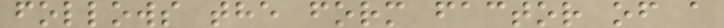follows the form factor of a
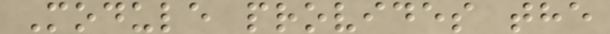Module provides the
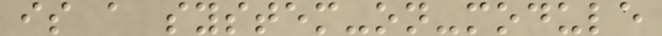is a system-on-module
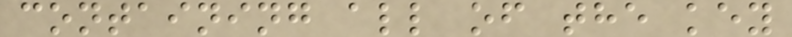containing all of the key
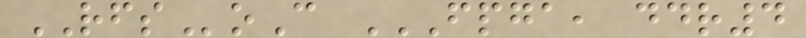RFSoC FPGA, DDR4
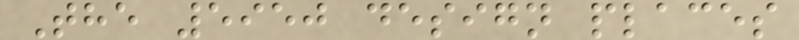The 5950 design places
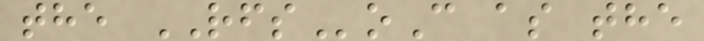the RFSoC as the
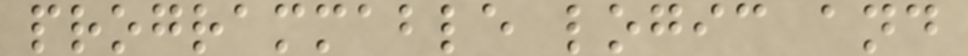programmable logic and
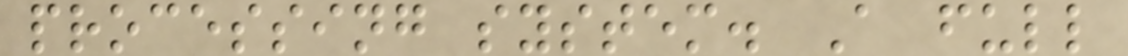processing system. A full
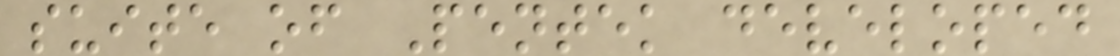suite of Pentek developed
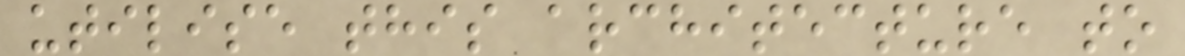utilise this architecture to
